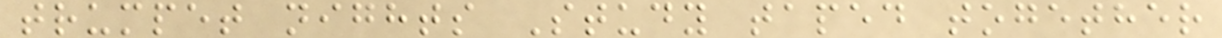trumpet nights Study taped together
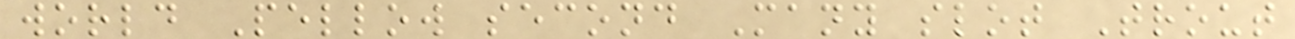world Pellow second Many slot Trout
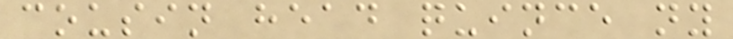cousin head quince ny
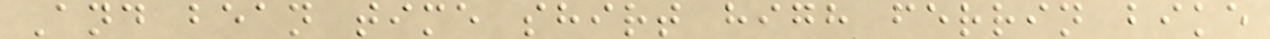And bean time shirt high ferrin bike
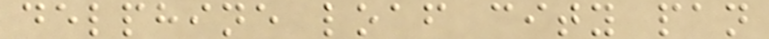delphine loaf city pan
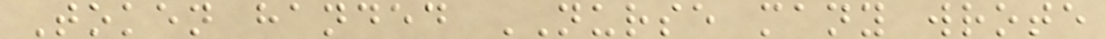Token handed NURSE many wrote
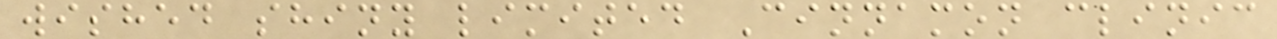wished shiny limited Cinnamon clinic
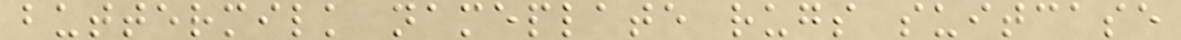buttermilk nameplate rugs suitcase
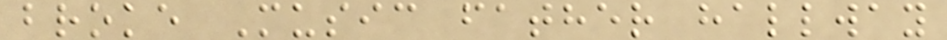broke Music father hallway
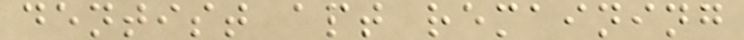dentist apt remaining
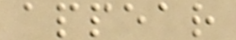appear
